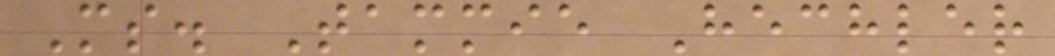Ms. Tammie Hechler
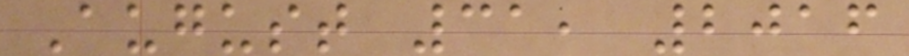August 31, 2016
